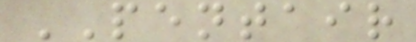PENTAIR
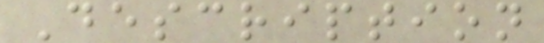Description
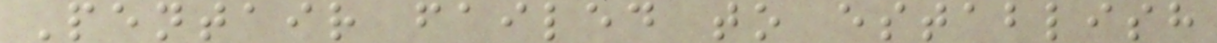Pentair failed to establish
